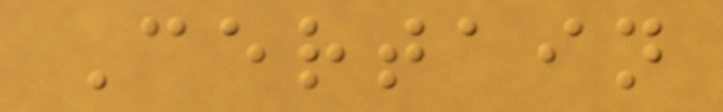Certain
